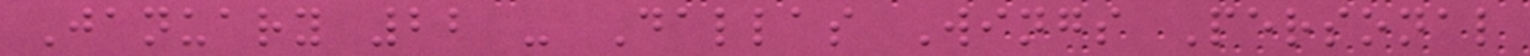January 22 - Dallas Wings Personal
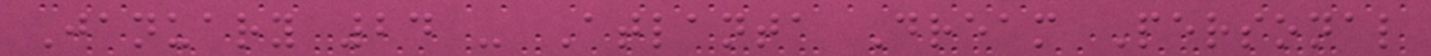January 24 - Atlanta Dream Personal
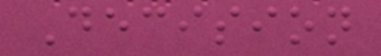Decision
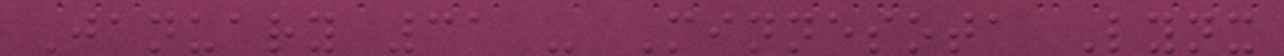January 31 - Minnesota Lynx
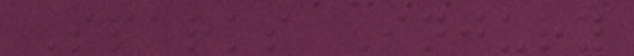Sparks Injury
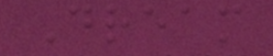Dream
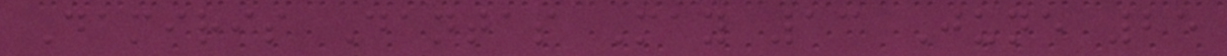Damiris Dantas May 13 June 25
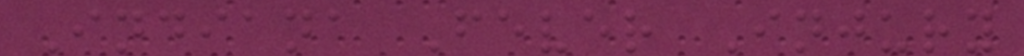Indiana Fever Injury
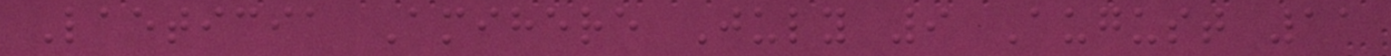Laeticia Amihere July 9 August 11
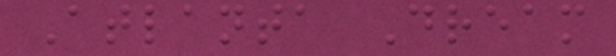Atlanta Dream
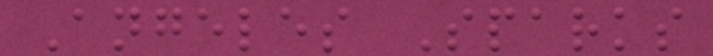Angeles Sparks
